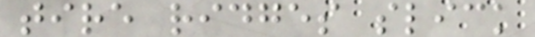tire ridges slick
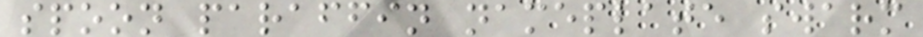spoon paraffin nameplate swarm
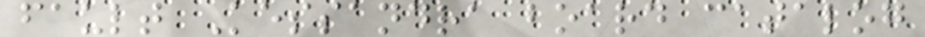fault Kessandra board catalog
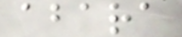abara
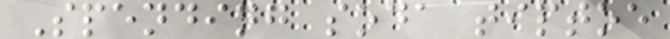Spending soda tiptoe
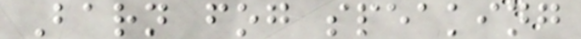Barn fog speaking
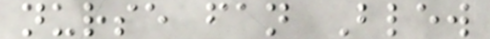nurse fan Blew
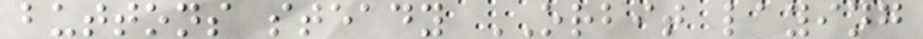buttons steady ORBIT laying
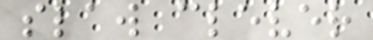slaw clever
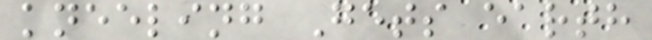kneeling Gets earth
